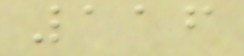116
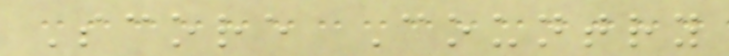Score Country
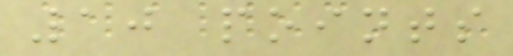10 points
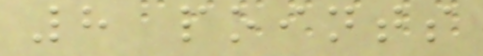8 points
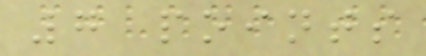7 points
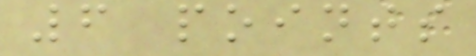6 points
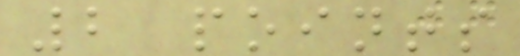2 points
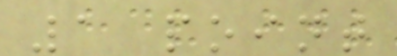1 point
